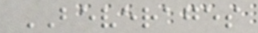BEVERAGES
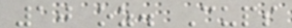10 oz. Cups
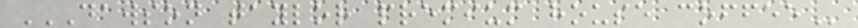DAWSON TAYLOR PREMIUM HOUSE COFFEE
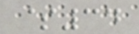$34
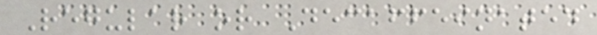Regular or Decaffeinated
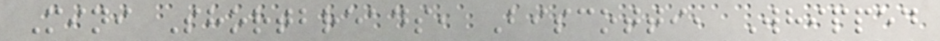Mini Shortbreads, Biscotti, Whipped
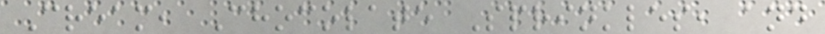Cream, Chocolate Sprinkles, and
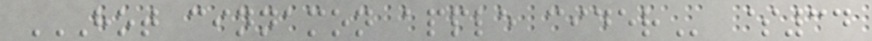HOT CINNAMON APPLE CIDER $34
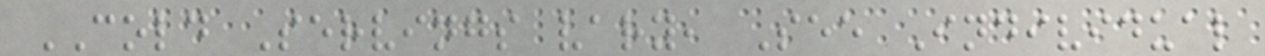COLD Servings vary, See Individual
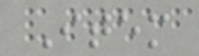Item
